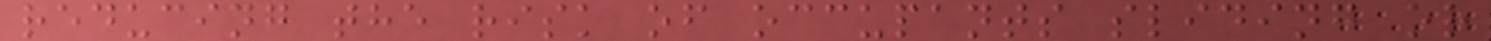reducing the risk of occupants sliding or
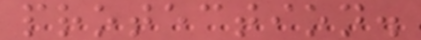protection.
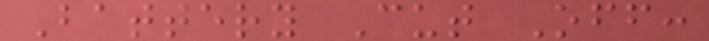Battery Cut Off:
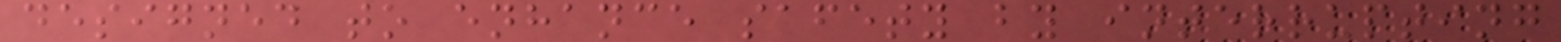designed to enhance safety by interrupting
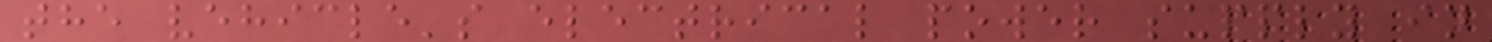the vehicle's electrical power supply in
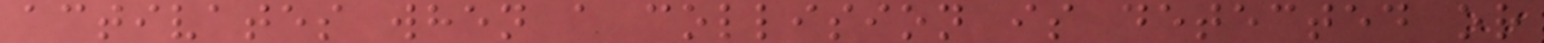activates when a collision is detected or
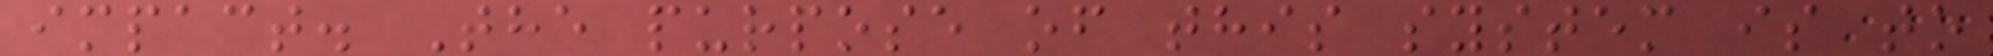impact. The purpose of this system is to
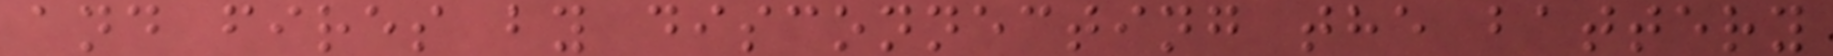and fires by disconnecting the battery
